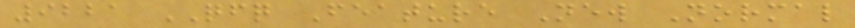9221 QFQ Feature New Normal
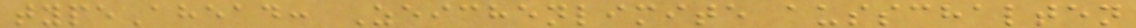typeAhead: Zeichenlimite ausschalten
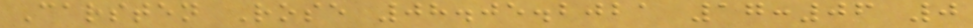Carsten Rose 08.05.2021 17:06 0
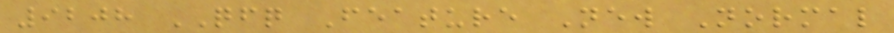9208 QFQ Feature New Normal
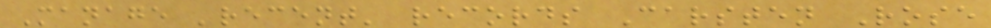Manage 'recent' records Carsten Rose
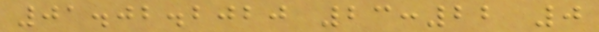01.02.2020 23:22 0
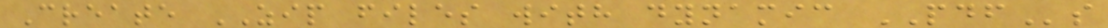Create ZIP files with dynamic PDFs
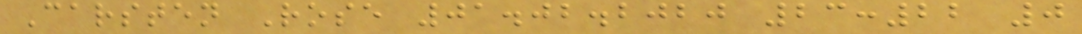Carsten Rose 01.02.2020 23:22 0
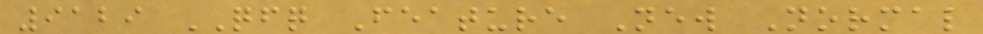9129 QFQ Feature New Normal
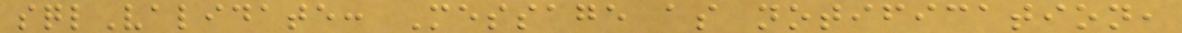sqlValidate: Message as notification,
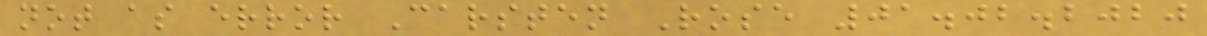not as error Carsten Rose 01.02.2020
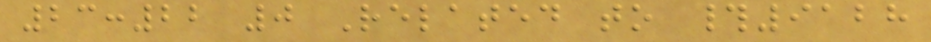23:22 0 Related to #9128
